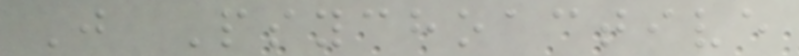J Psychoactive
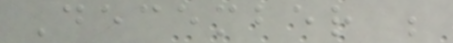December ;
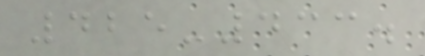425-433.
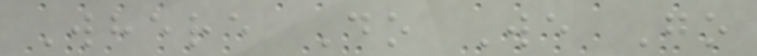Where Do We Go
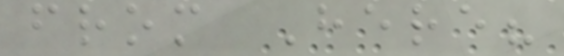from Here?
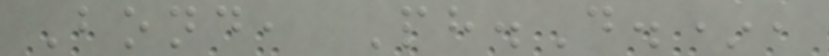Bond, Ph.D.*,
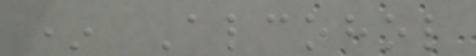* Alcohol
